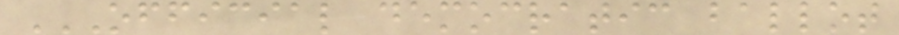OFFICIAL DEMOCRATIC BALLOT
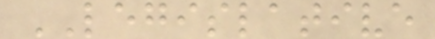LEGISLATIVE
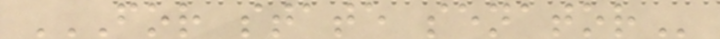FOR STATE SENATOR
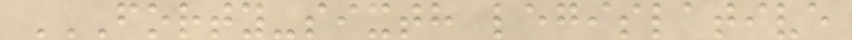FORTY-SIXTH LEGISLATIVE
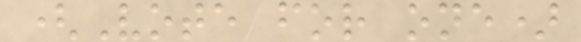(Vote for one)
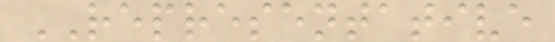REPRESENTATIVE
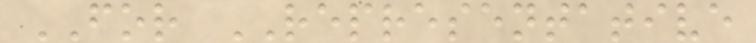FOR REPRESENTATIVE
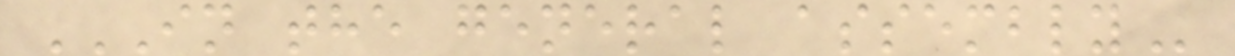IN THE GENERAL ASSEMBLY
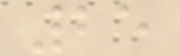25
